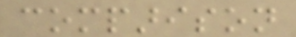comparison
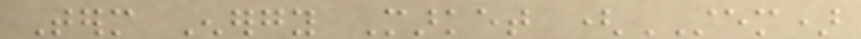Term Energy Market (STEM)
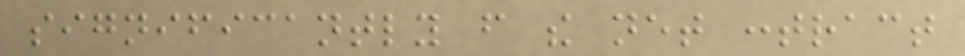significantly from the net contract
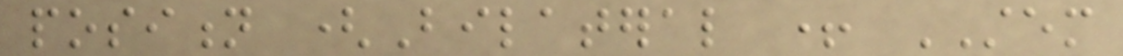position (Bilateral + STEM
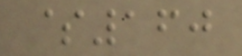$160
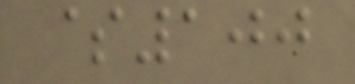$100
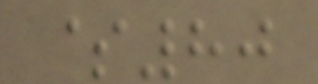$80
